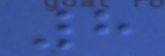8
